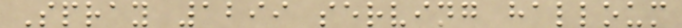Spray 1299 serving halloum
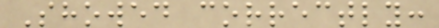Showed correctly:
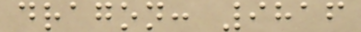dragon: 9816
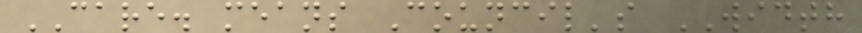CARE. means Council's WIDTH
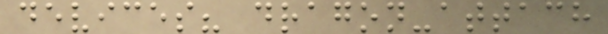devices? dragon-attach
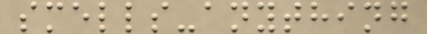smells-anything
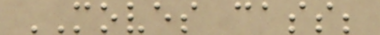MOVES cass;
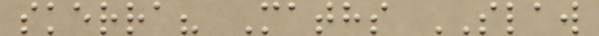skerra? Maths SLAW
